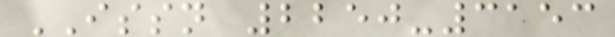ISSN 2250-3153
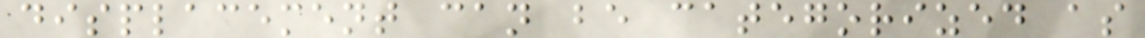displacement can be categorized as
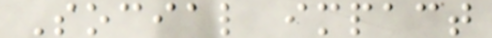Social impact
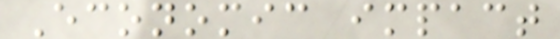Economic impact
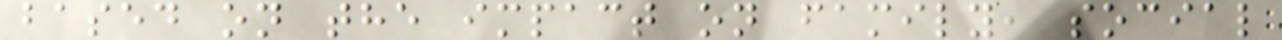based on the impact on family, social
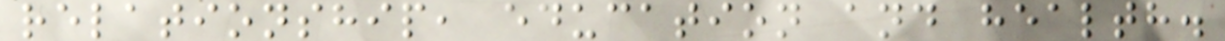relationship, education and health.
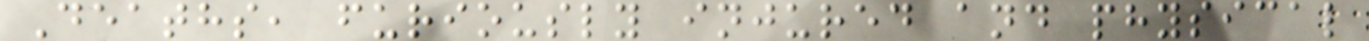Deaths, furiously injured and physical
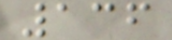136
